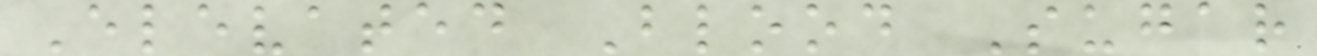Elevated Blood Sugar
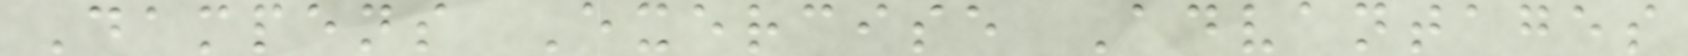Dampens Exercise Advantages
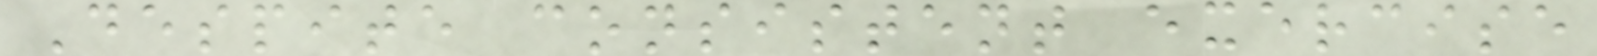Despite consistent exercise
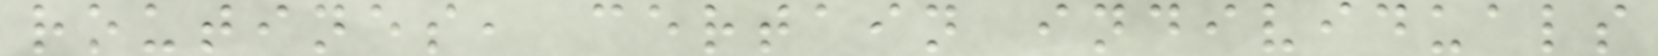routines, certain individuals
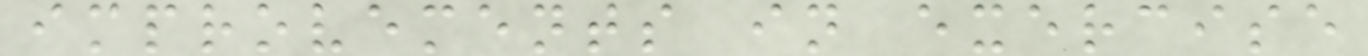improvements in exercise
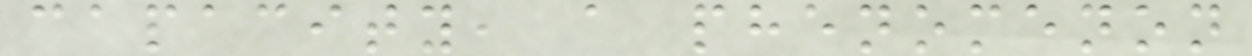capacity, a phenomenon
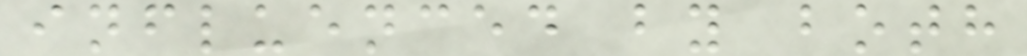influenced by both
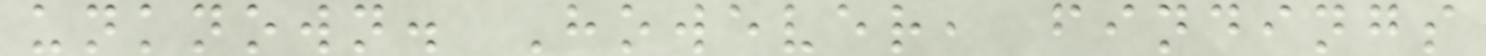unknown. However, findings
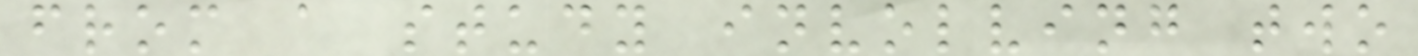from a study involving two
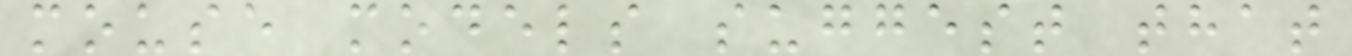mouse models suggest that
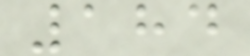184
